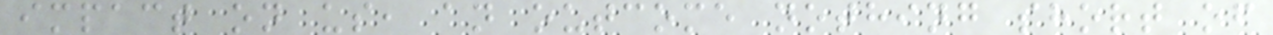impact on us, an outcome nothing short of
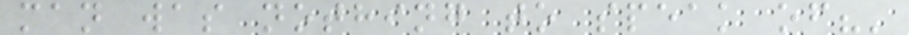man was nothing to speak of?'
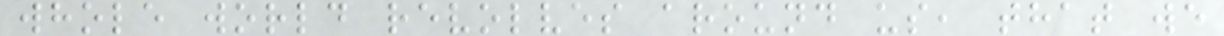whole world revolves around us, that we
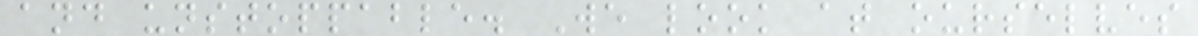and unstoppable. We look at ourselves
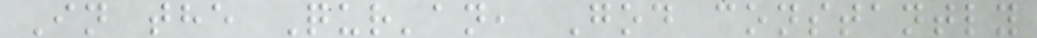In the Qur'an, God constantly
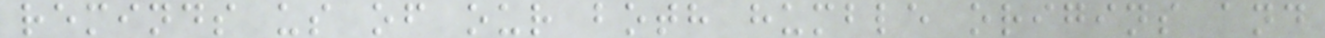reminds us of our both humble origins and
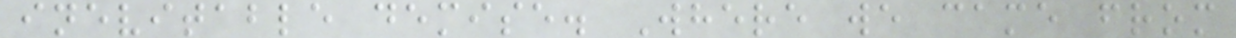inevitable demise. Where we came from
